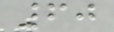60
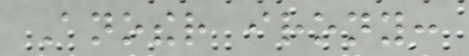Another irony:
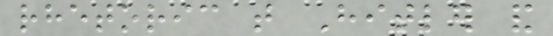rhetoric that Hitler and
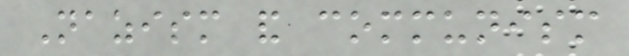Nazism and communism
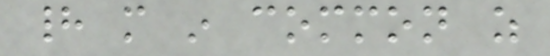had more in common as
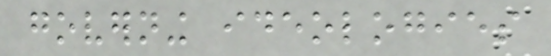governing ideologies
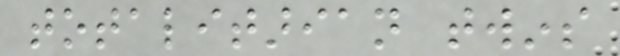totalitarian twins
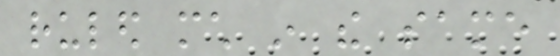ruled much in the same
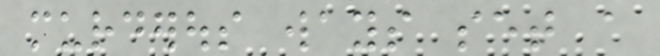murderous ways set a
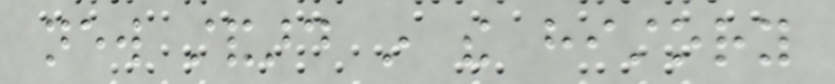new standard in the history
